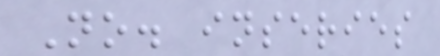No. inseries
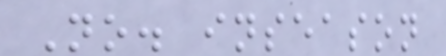No. inseason
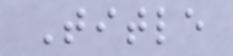Title
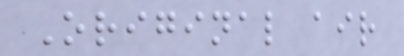Original air
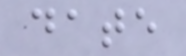date
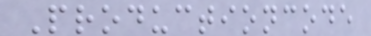Productioncode
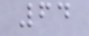64
